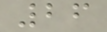26
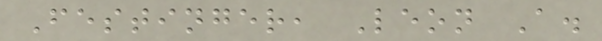Festinger, Leon A.
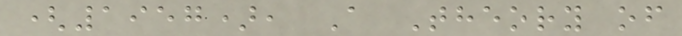(1957), A Theory of
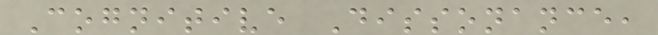Cognitive Dissonance,
